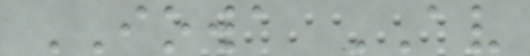IOWA AV
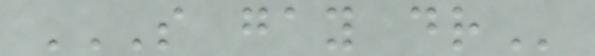S GAY DR
